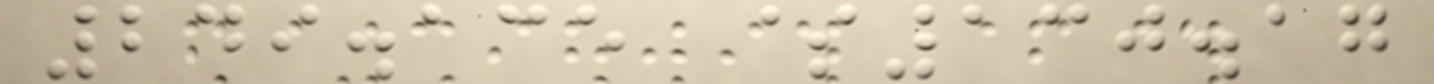249.135 $130.17
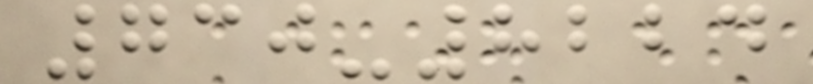730-8224
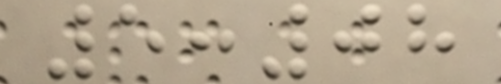5:08
